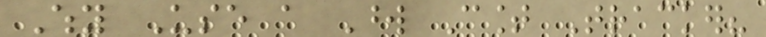Why Use a Word Count Tracker?
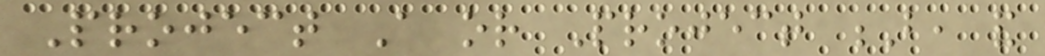Project A or Project B, and
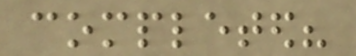completed?
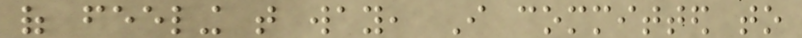of feeling that way, I committed to
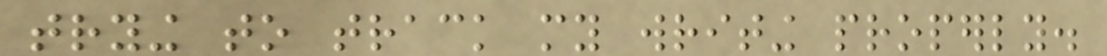trying to track my writing properly.
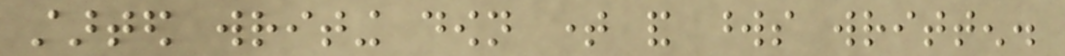started writing down time and words written.
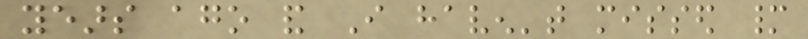years ago and I haven't missed many
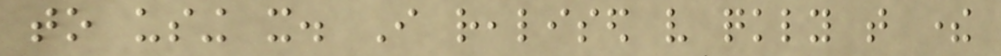to using it. I realised very quickly that there
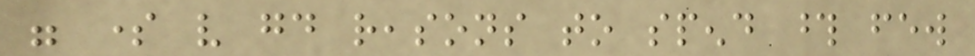were some very good reasons to spend those few
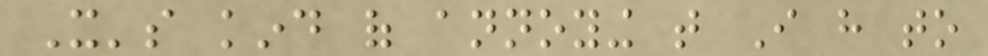It's kind of annoying that I have to
